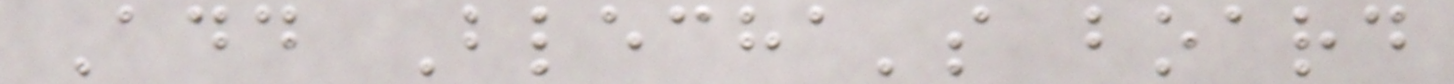Add Blecha's board
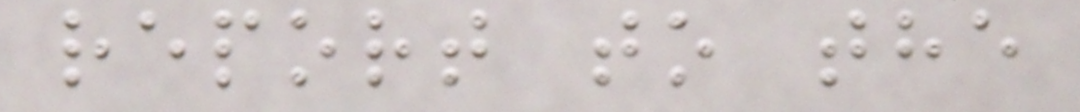report to the
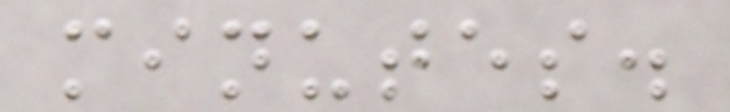minutes.
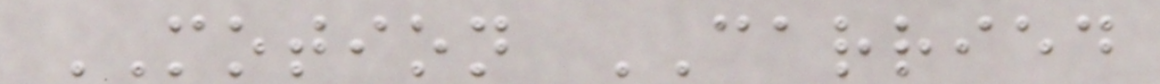MOTION CARRIED
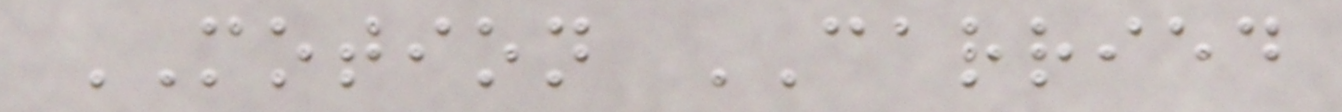MOTION CARRIED
